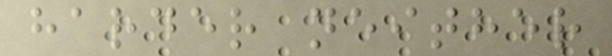harder neither
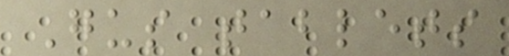Gus tablets
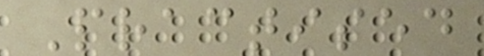Practised
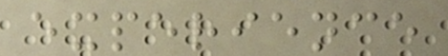experience
